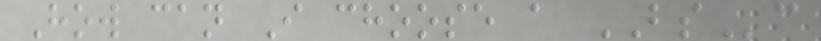How can I choose a BSc
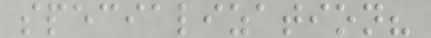specialization?
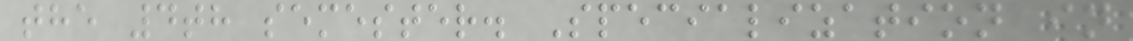the 4th semester. Specialization in
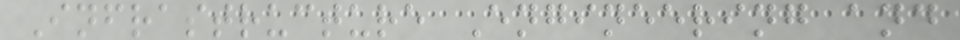Infrastructure Engineering and
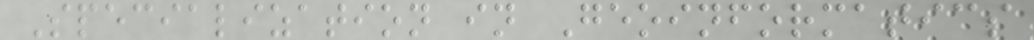Specialization in Geoinformatics
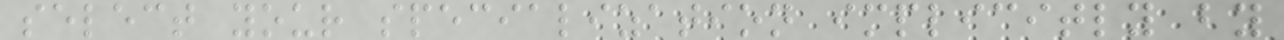select your specialization implicitly by
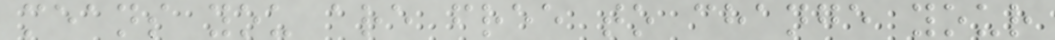means you are free to change your
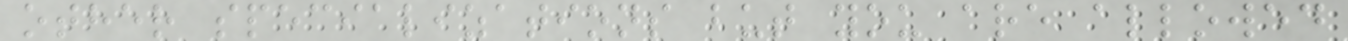other specializations but you are allowed
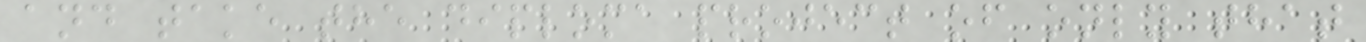and take the diploma project of only that
